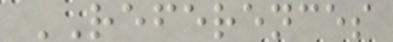REFERENCES
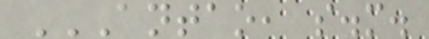ANTAO, S.M.
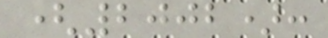(2002):
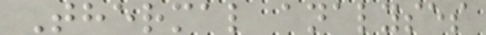Thermal analyses
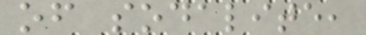of sodalite,
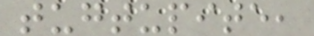tugtupite,
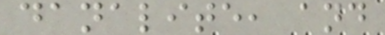danalite, and
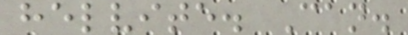helvite. Can.
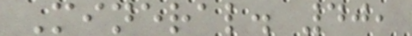Mineral. 40,
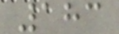183
